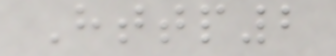Http2
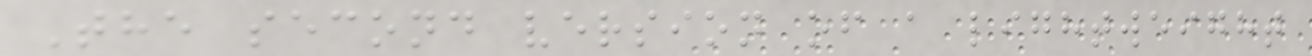The second version of a lightweight
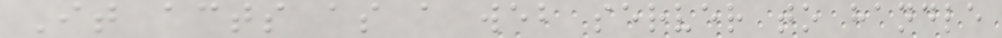It acts as a web server to handle
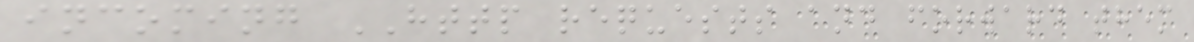incoming HTTP requests and forward them
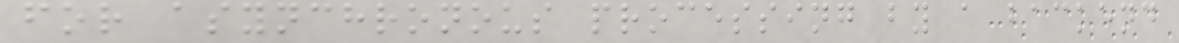for asynchronous processing by a backend
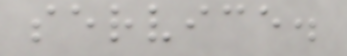service.
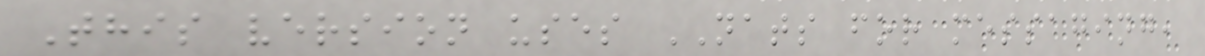This version uses NATS for messaging,
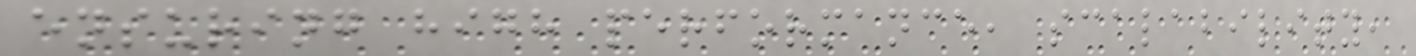ensuring high performance, scalability,
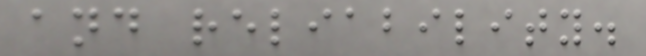and reliability.
